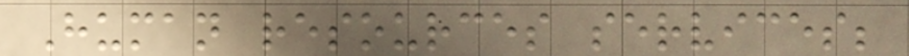Human resources services;
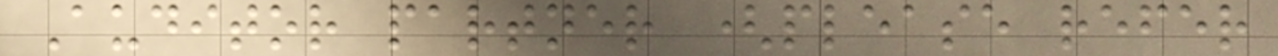Auditor partner (please refer
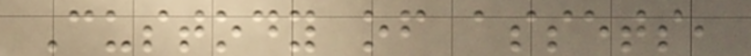Custody of assets,
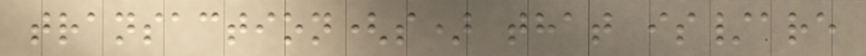transaction(s) that is/are
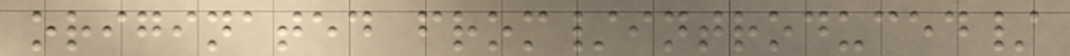originated from/introduced/
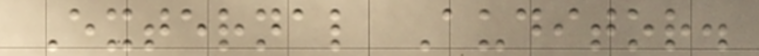External Auditor.
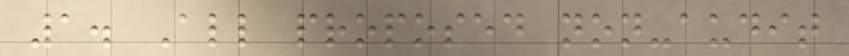1. All proposed non-audit
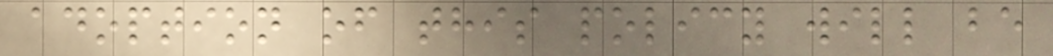adoption of this policy will be
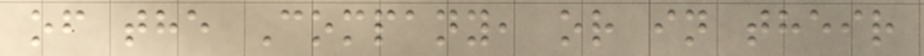of the Company, or in their
